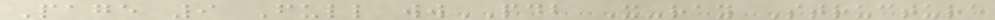Page 9 Full wwPDB X-ray Structure
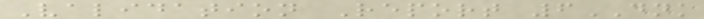Validation Report 6DNK
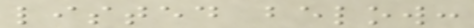listed below:
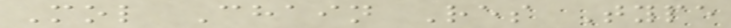Mol Chain Res Type
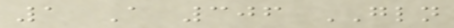1 A 306 GLN
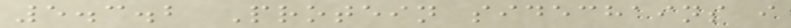5.3.2 Protein sidechains i
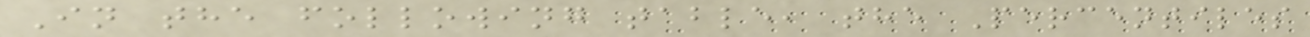In the following table, the Percentiles
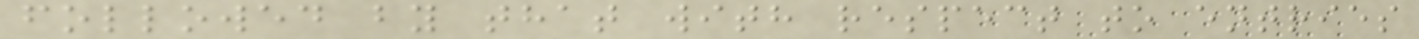followed by that with respect to entries
